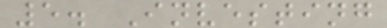5. Investing
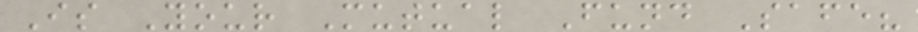Is Your Mutual Fund Safe?
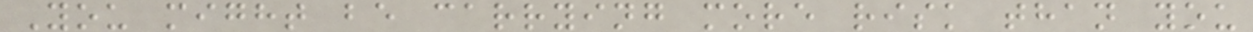You might be carrying more risk than you
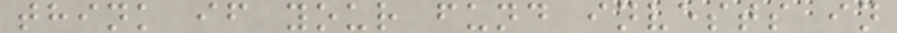think if your fund invests in
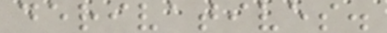derivatives.
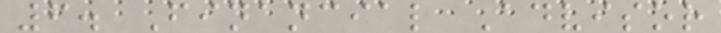6. Financial Advisor
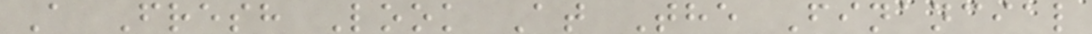A Fresh Look At The Financial
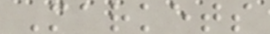Markets
